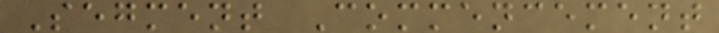Segment Commencement
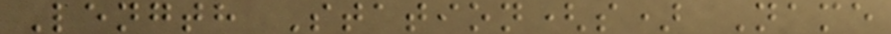Length Station(s) Name
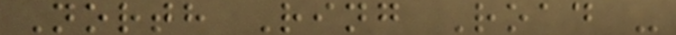North Ring Road -
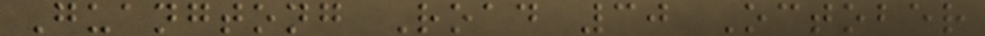Guangtong Road 30 October
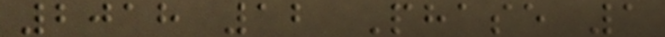2018 12 Phase 1
